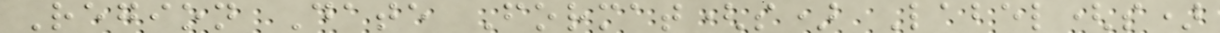Region Date Format(s) Label(s)
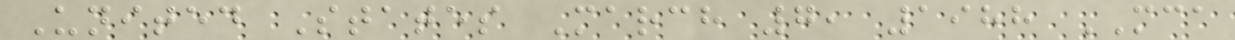United States March 7, 1988 MCA
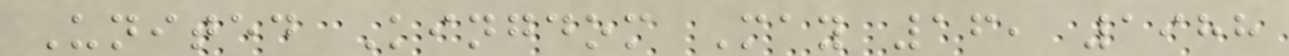United Kingdom May 16, 1988
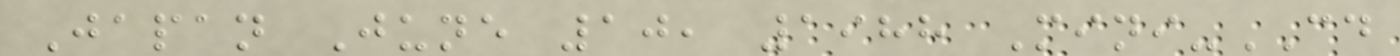Japan June 10, 1988 Mini-CD
